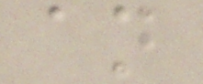an
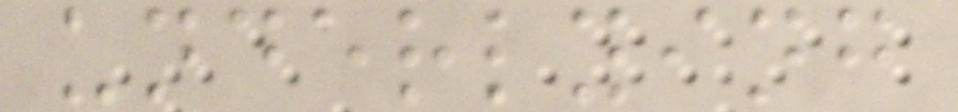underlying
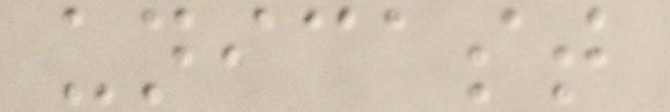unicast
